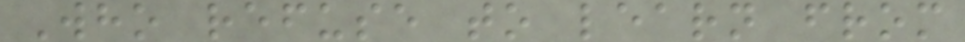Who refuse to learn from
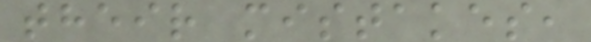their mistakes,
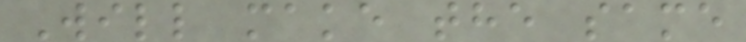Will make the same
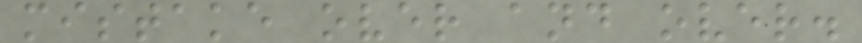mistake over and over.
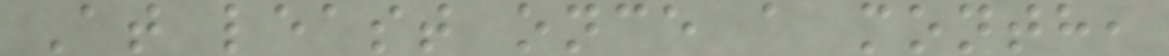At least once a month,
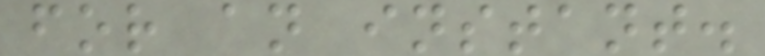for an instant.
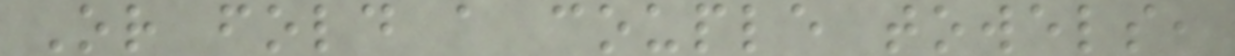Or fold a couple towels,
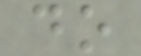do
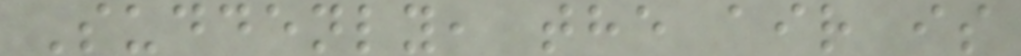Suddenly, the air is
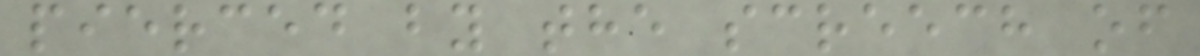pierced by the screech of
